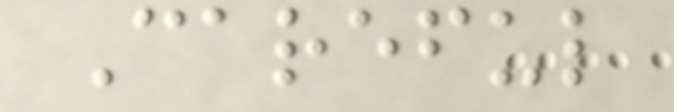Careful
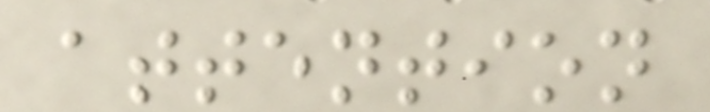attention
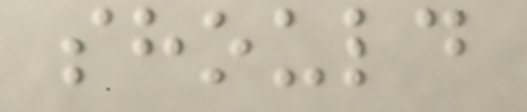should
